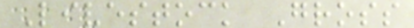Livestock Gross
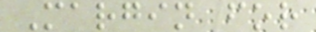Margin for
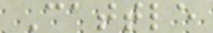Cattle
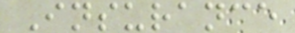Insurance
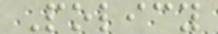Policy
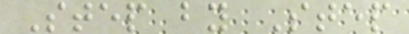Step by Step
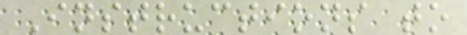Instructions to
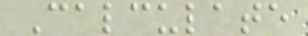Calculate
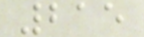215
